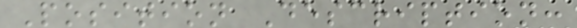Position Description:
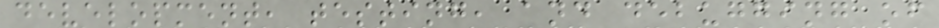development, testing, and debugging of
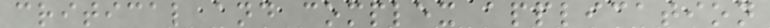critical and complex application
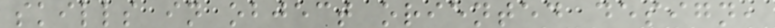skills in object oriented design,
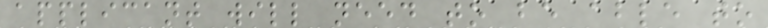applicant will need to be able to
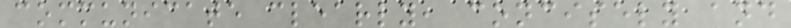communicate clearly, concisely and
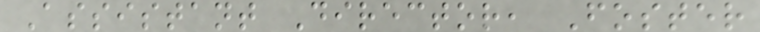Assistant Director, Foster
